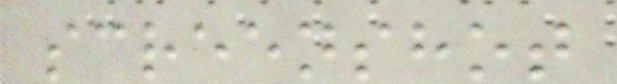screenshot
